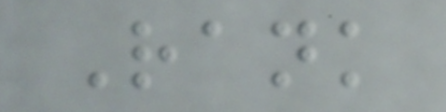Rank
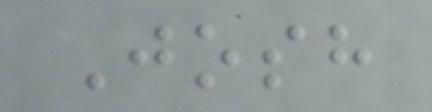Josh
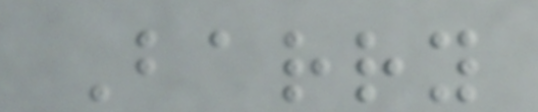Barry
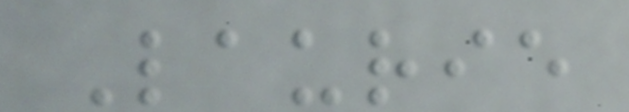Laurie
